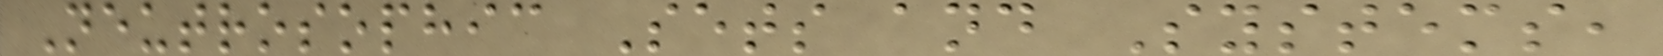Neutrosophic Sets and Systems,
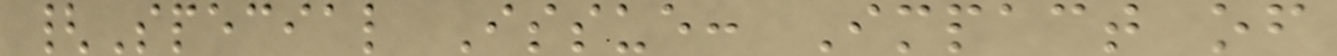{Special Issue: Impact of
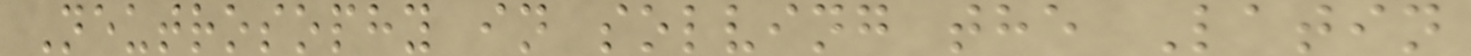Neutrosophy in solving the Latin
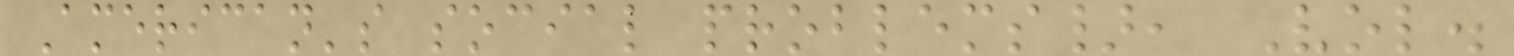American's social problems}, Vol.
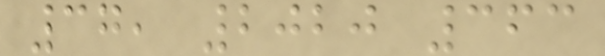37, 2020 363
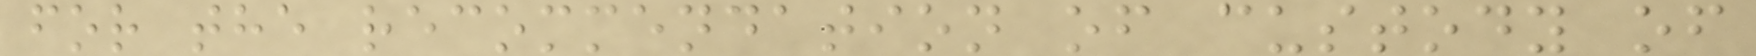for the recommendation of custody of
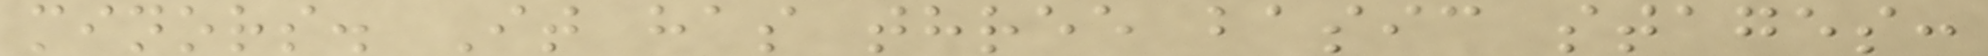minors. It has three basic stages:
